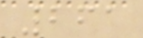261
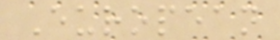European
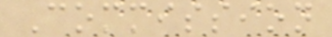Commission
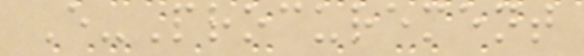E-Procurement
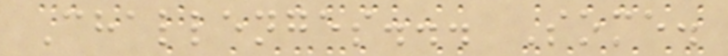Challenges... Some.
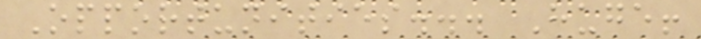Opportunities... Huge!
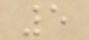5
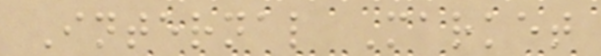Internal Market
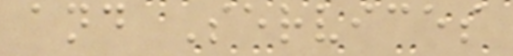and Services
